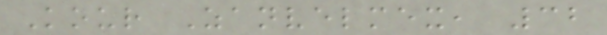Kour Zanvelmex, 32
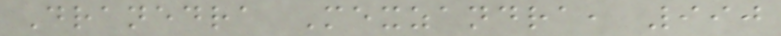Dranedra Mexzandra, 990
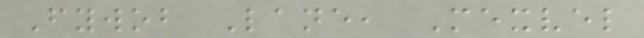Fywob Lane, Mexvel
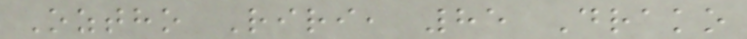Oztho Riri, 85 Drako
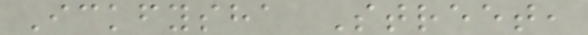Ickfysha Street,
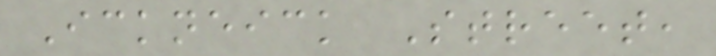Ickneick Street,
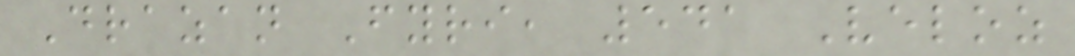Drazan Fyri, 541 Veloz
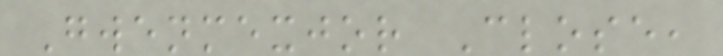Gwenmexjor Close,
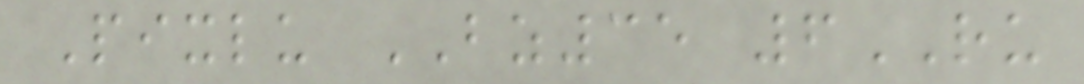Pixlu BZ35 6RU
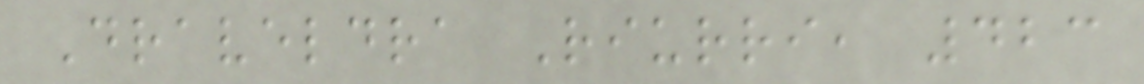Draveldra Riurri, 423
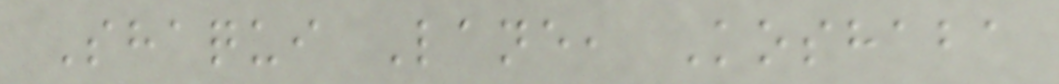Shaqui Lane, Koshaba
